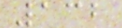132
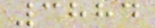3884
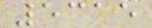5315
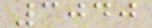3040
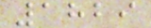1829
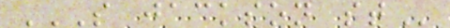S JACKSON ST
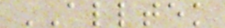ALLTEK
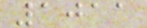1011
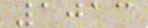1013
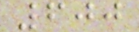600
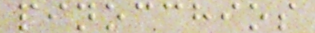pinocchios
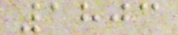1803
